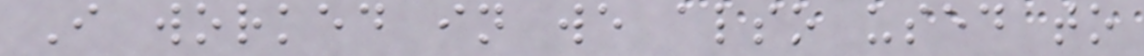I worked in we also used to
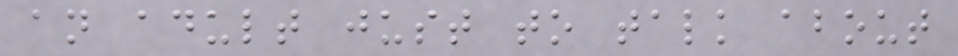an adult just to talk about
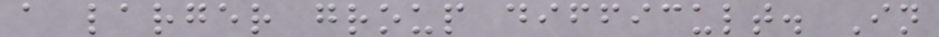a larger group difficult. In
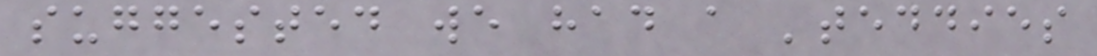suggested we had a 'teddies
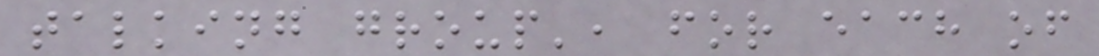talking group', for each of
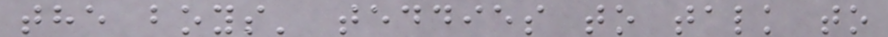the boys' teddies to talk to
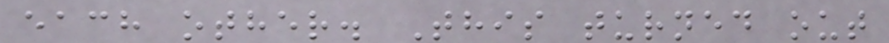each other. This turned out
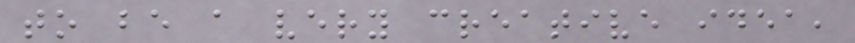to be a very creative idea,
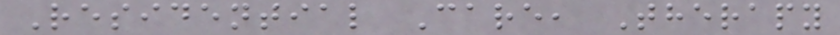Residential Care, Therapy
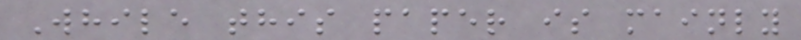While this paper is mainly
